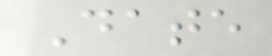Date
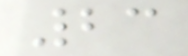23
